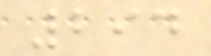294
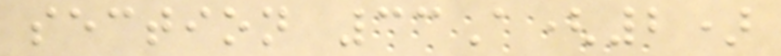section 33A(2)
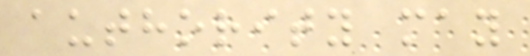authority may
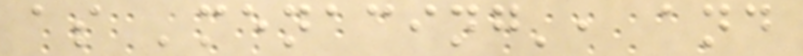as 'menacing', and
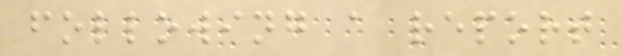following a report
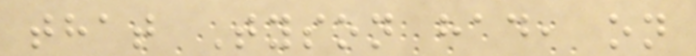that Tyson had, on
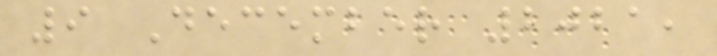9 December 2021,
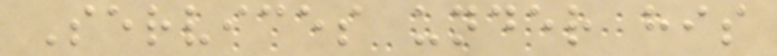Services under his
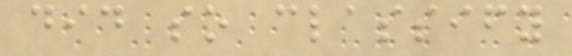did so classify
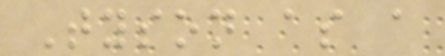Tyson as a
